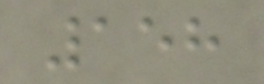158
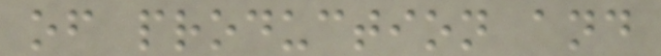of production and
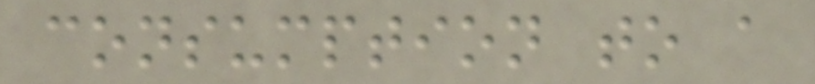consumption to a
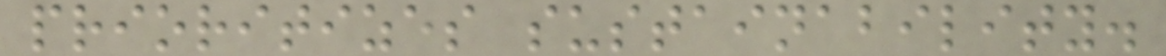prioritizes sustainability.
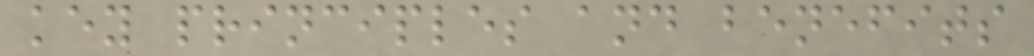key principles and benefits
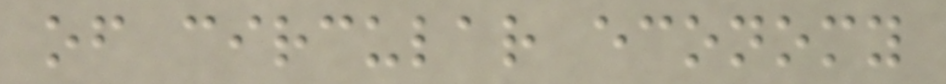of circular economy
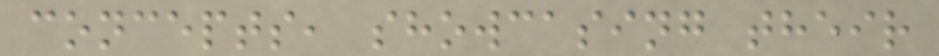concepts, showcasing their
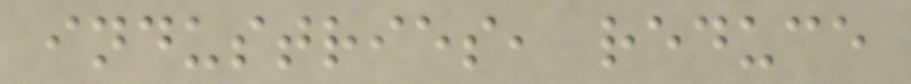industries, reduce
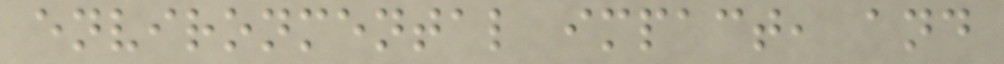environmental impact, and
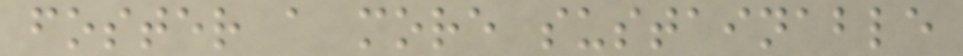foster a more sustainable
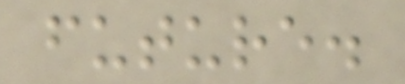future.
